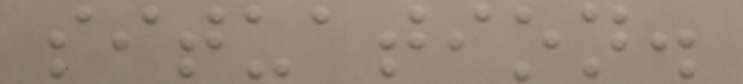situation.
